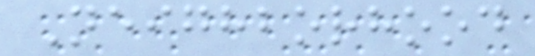Neighborhood
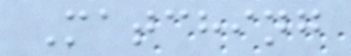Matching
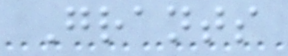Grants
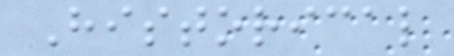Historical
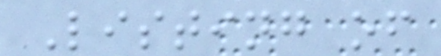Listing of
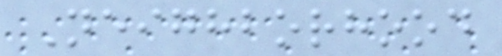Neighborhood
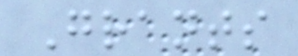Grants
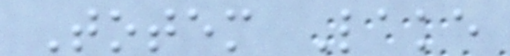Totem Lake
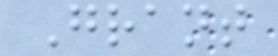Grant
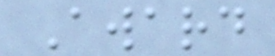Award
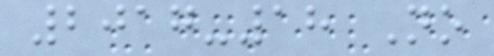2017-18 No
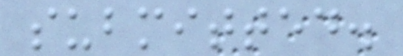submitted.
